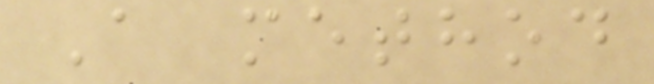A method
